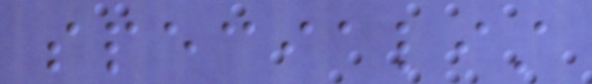specialist
